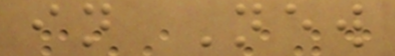in New
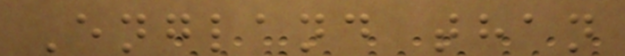England than
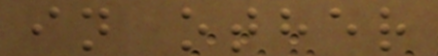in other
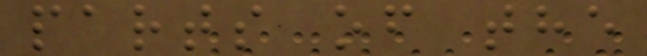parts of the
